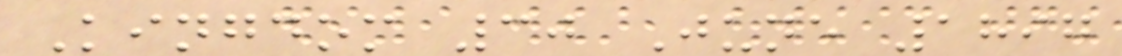Kingdom 30 June 1897
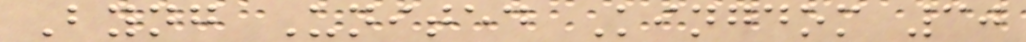Byng United Kingdom 30
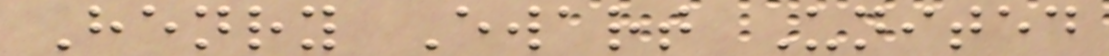Henry Ewart United
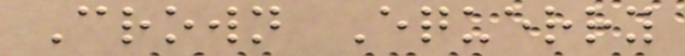Crown Equerry
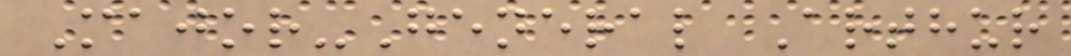Major-General Arthur
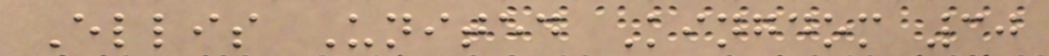Ellis United Kingdom 30
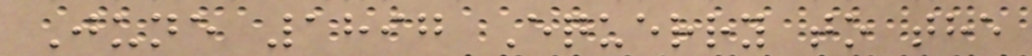June 1897 Equerry to the
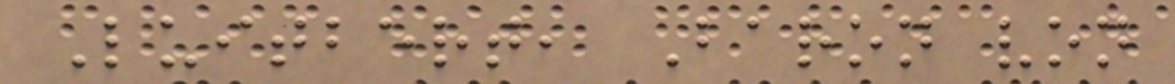Luitbert, Baron von
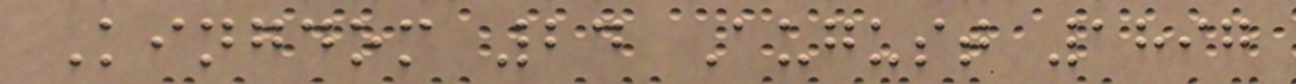Kingdom 24 August 1897
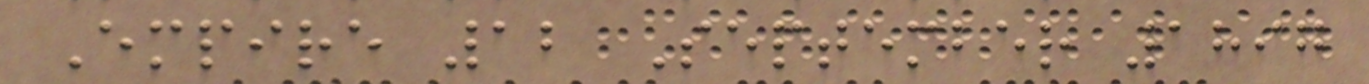Empire 12 September 1897
